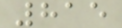815
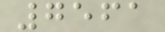7561
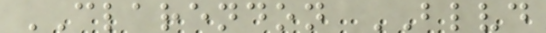CLARENDON BLVD
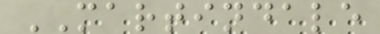MARTINDALE
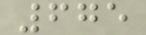675
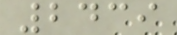2439
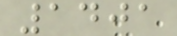1401
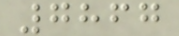7867
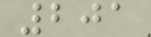201
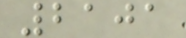2101
